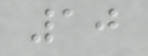10
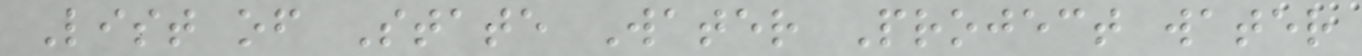List of State Water Project water
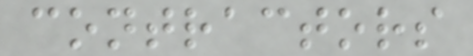contractors
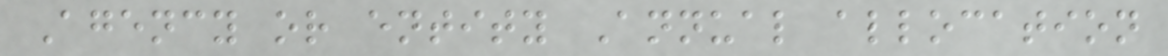Agency or entity Annual allocation
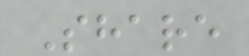Share
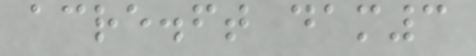acre.ft dam3
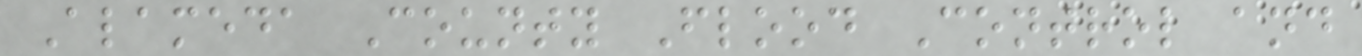Alameda County Flood Control and
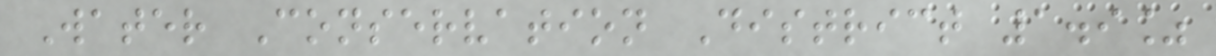Water Conservation District 1.9%
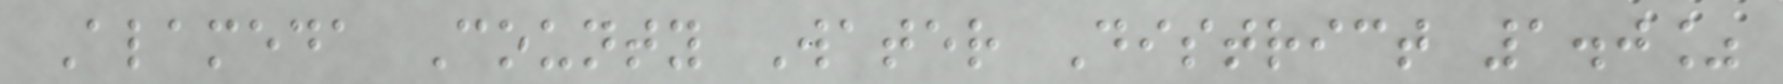Alameda County Water District 1.0%
